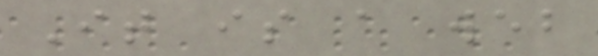It is a web
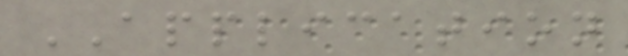APPLICATION
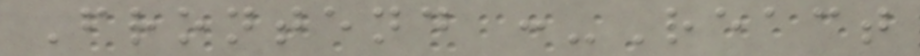Frontend :-React
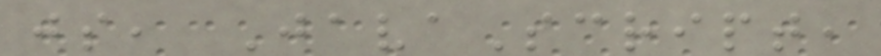js, JavaScript,
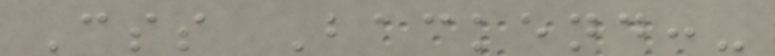Css Backend:-
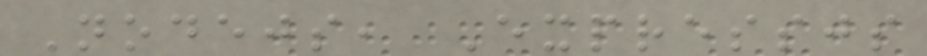Nodejs, Expressjs
